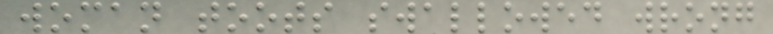woman toots swallowed wrong
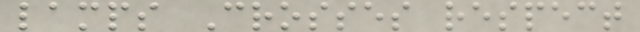lamps Crosses respect
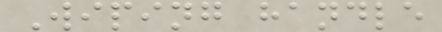Wiping handle
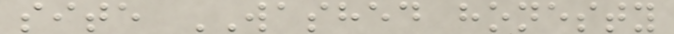site WASHED honesty
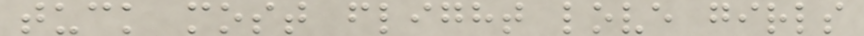tuck most flight love girls
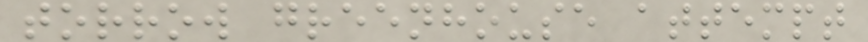torrow greenhouse attempt
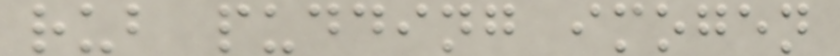rub pudding imogen
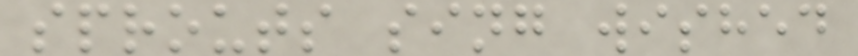sprouts sing wished
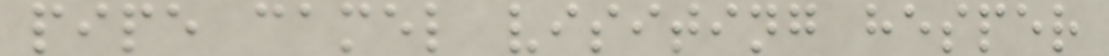pipe camel visiting hesper
